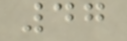47
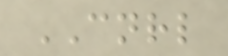CNRL
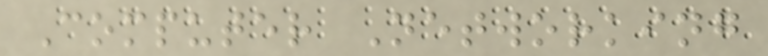Computer Networking
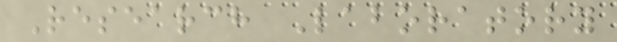Research Laboratory
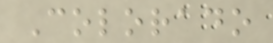Colorado
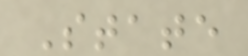State
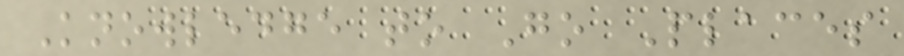Knowledge to Go Places
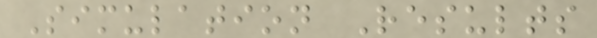Simulation Results
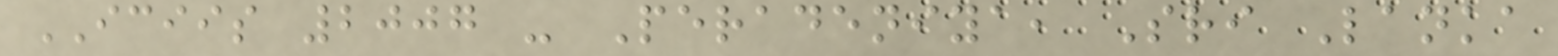ICIIS 2007 - Peradeniya, Sri Lanka
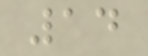14
